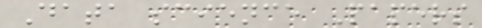Data science Papers
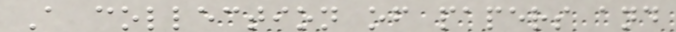A collection of papers and
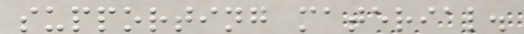supporting material.
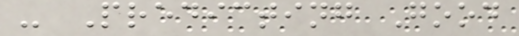- Predicting Good
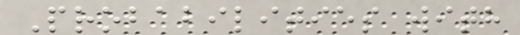Probabilities with
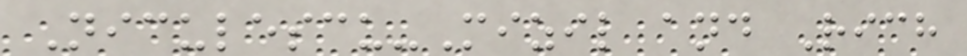Niculescu-Mizil and Rich
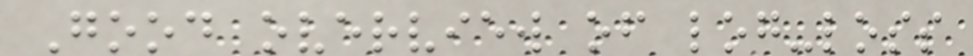Good overview of log-loss
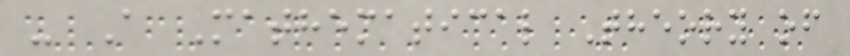- A Mathematical Theory of
